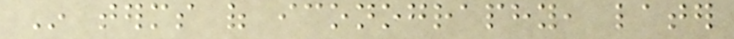In terms of iconography, later
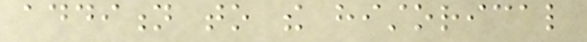addition to the historical
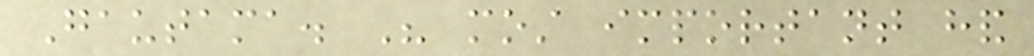Gautama. His most important hand
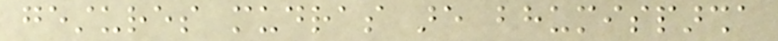gestures mudras are bhumisparsha
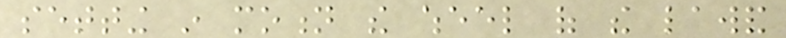setting in motion the wheel of the lawand
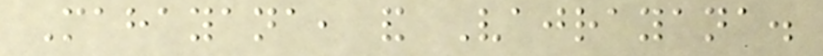Mahayana, and Vajrayana.
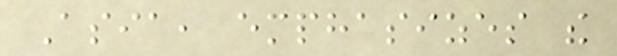Asia, emphasizes the
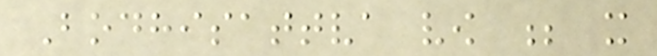Bodhisattva vow ; it
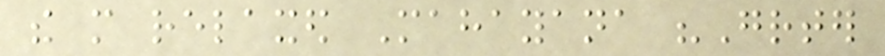the more relaxed Mahayana "Greater
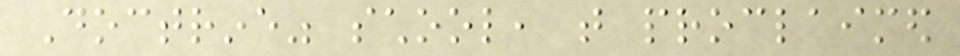Doctrine" school, that proclaimed
